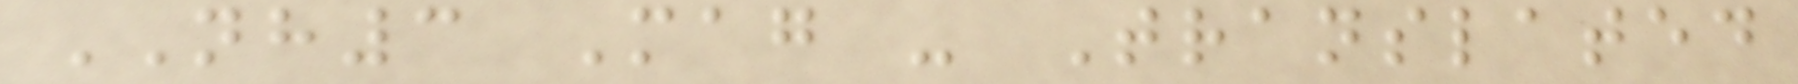NH3 Mag - Translated
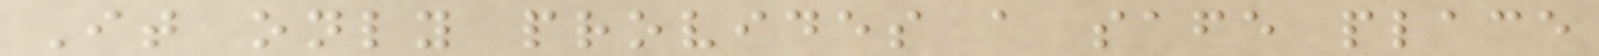It only provides a safe place
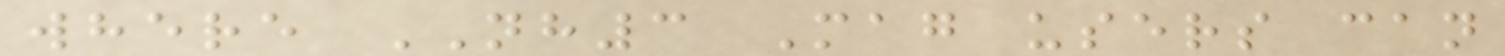where NH3 Mag users can
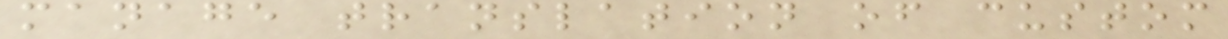manage translation of custom
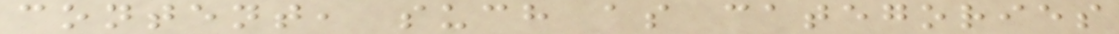content, such as categories
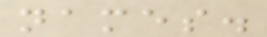names.
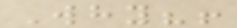Why?!
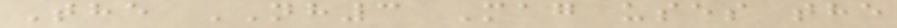The NH3 Mag uses the
